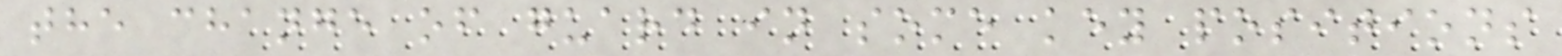the change of guard in some key positions
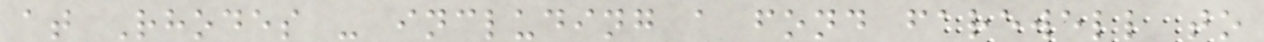at Rhodes - including a fond farewell to
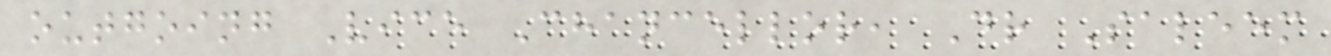outgoing Vice Chancellor, Dr Saleem
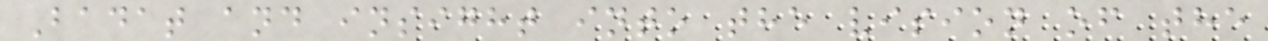Badat and insight into the vision of the
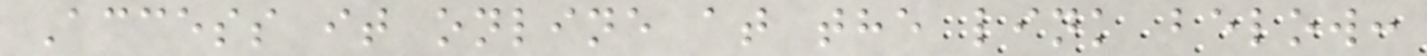Access it online at the link below:
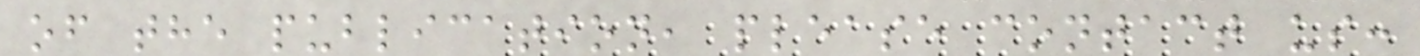of the publication, please contact us:
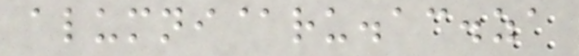alumni@ru.ac.za
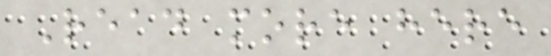Read more here
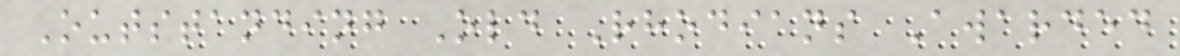Outstanding Old Rhodians Awarded
